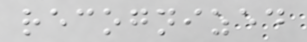recognized
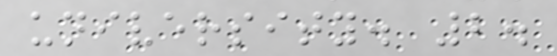university. 2.
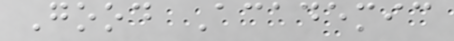Good Academic
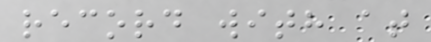record with at
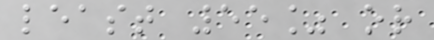least 55% or
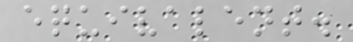equivalent.
